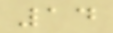14
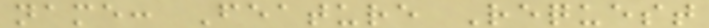name: Feature Request
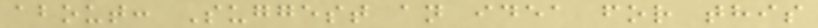about: Suggest an idea for this
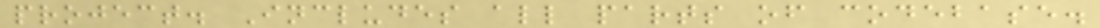project. Includes all parts of codebase.
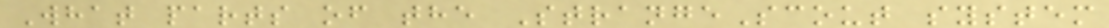What parts of the StrangeScout system
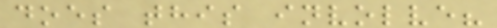does this involve?
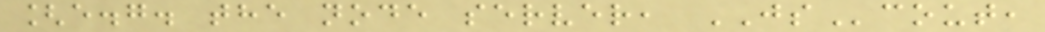[e.g. the node server, JScout,
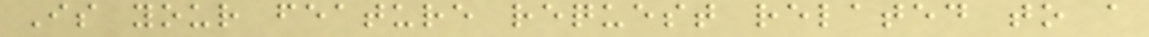Is your feature request related to a
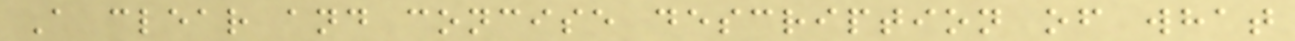A clear and concise description of what
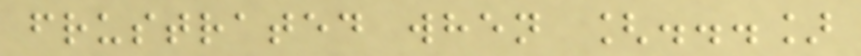frustrated when [...]
